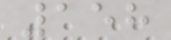158
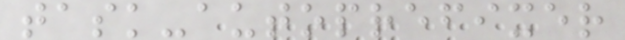task-autoprefixer
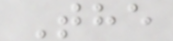The
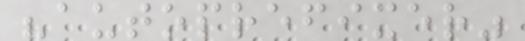"autoprefixer"
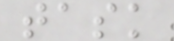task
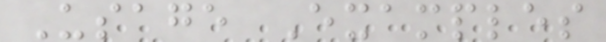Usage Examples
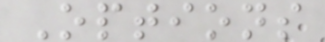Options
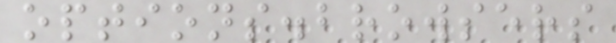options.browsers
